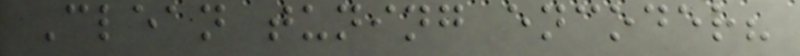Clean tuning encoder?
